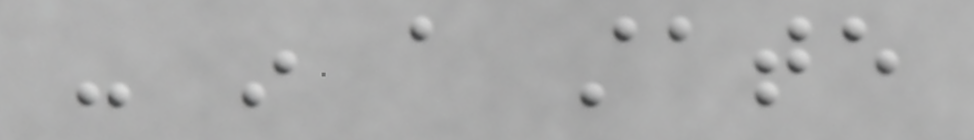- in a state
